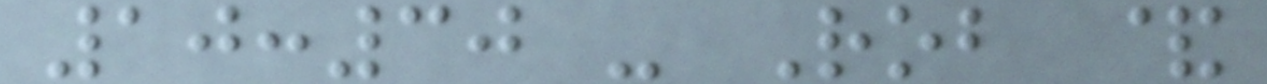10:30 - Rob &
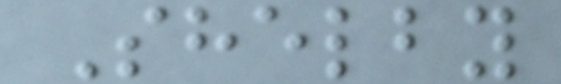Shelby
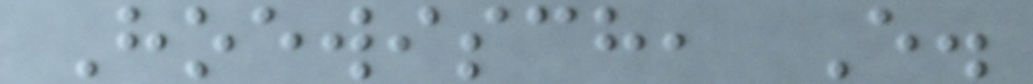Hoewisch, E.
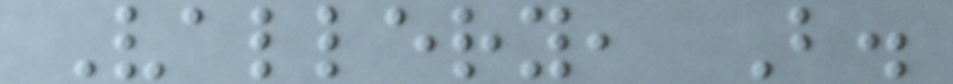Vallery, B.
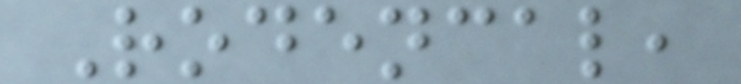Rodencal,
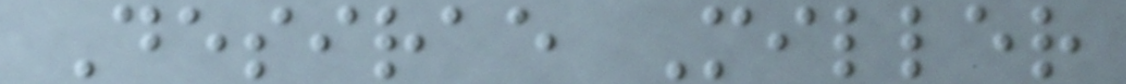Desirae Miller
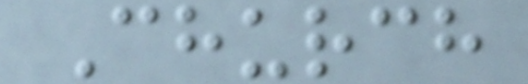Church
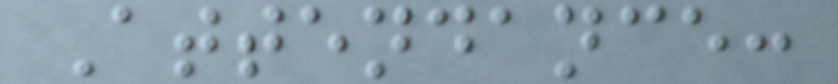Attendance:
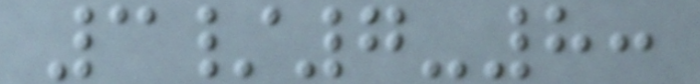3/7-8:
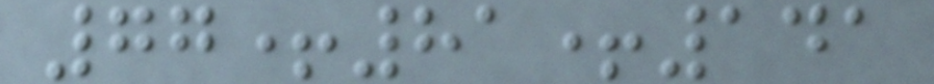77+81+141
